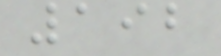192
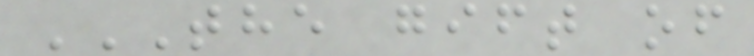THE GIFT OF
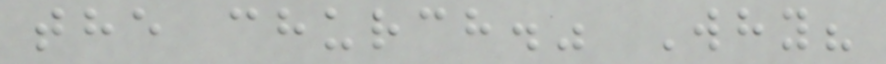the church." Why?
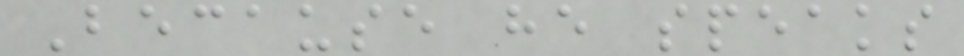Because he speaks
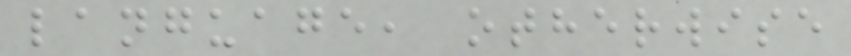language, otherwise
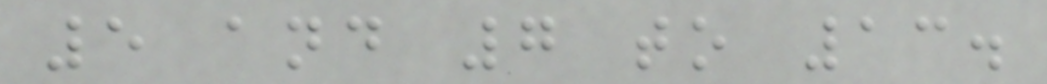5 and 7 to 13.
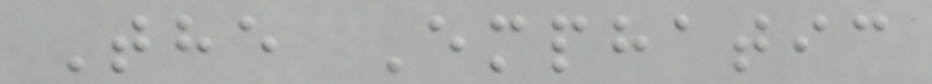The Emphatic
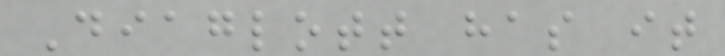Diaglott has it
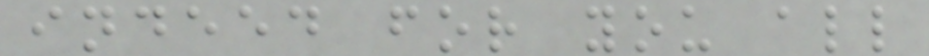indeed for you all
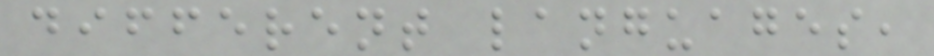different languages,
